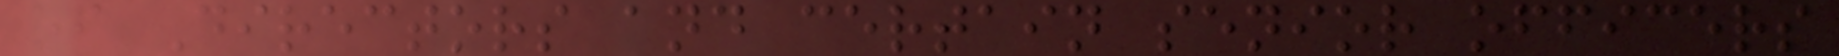of Directors and certain senior officers
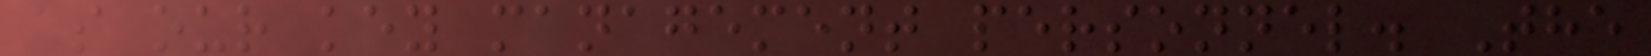as our key management personnel. The
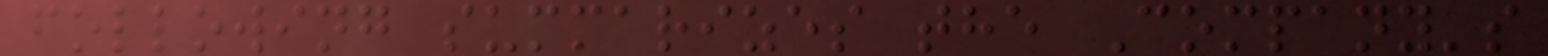following summarizes the Company's
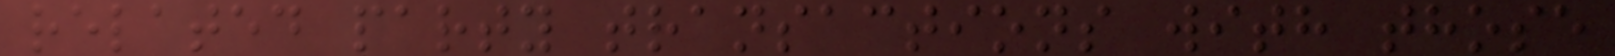related party transactions with those
